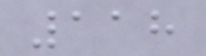118
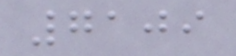7109
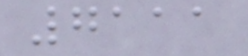7111
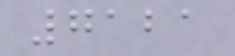7121
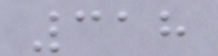318
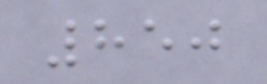850
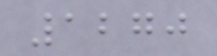1270
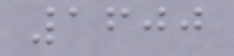1600
